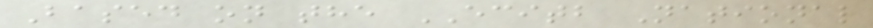Based on the ECITB National
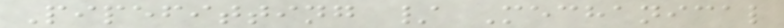Pipefitting / Mechanical
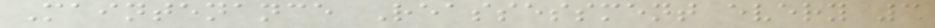Maintenance Reassessment every 3
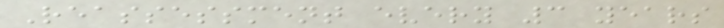Reassessment every 3 years
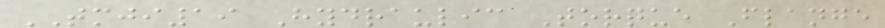TMJI19 Hydraulic Torque Flange
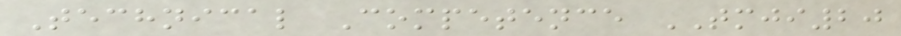Technical Competence TMJI20
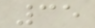35
